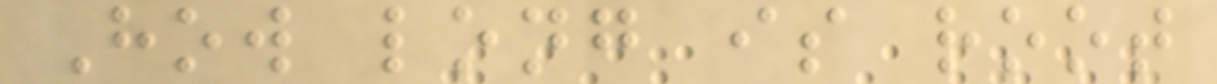How long is root
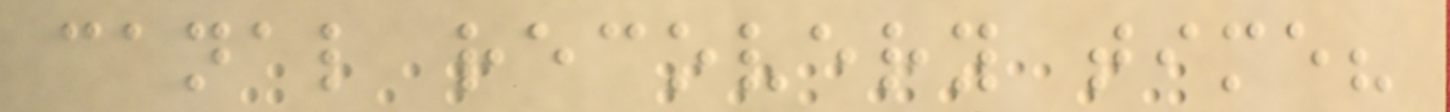canal recovery time?
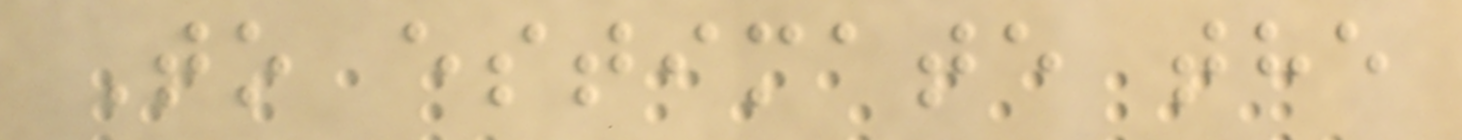To estimate the
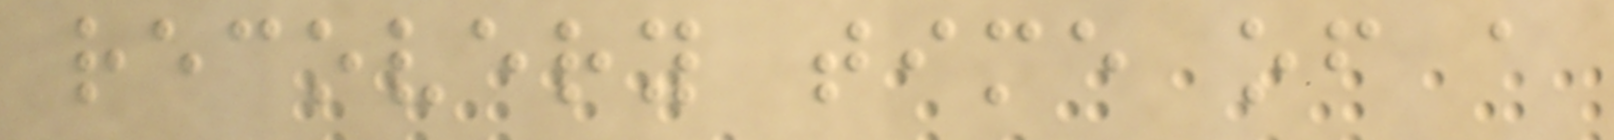recovery time of a
